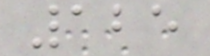125
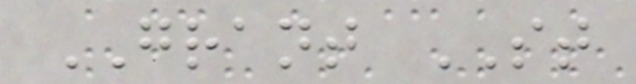GRANT ST
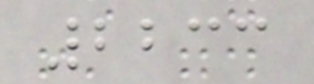2233
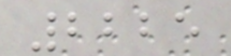2225
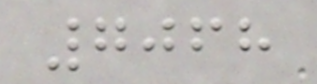7068
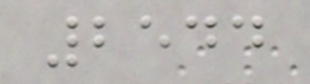2544
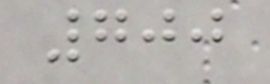700
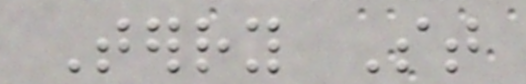Terry St
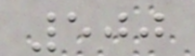500
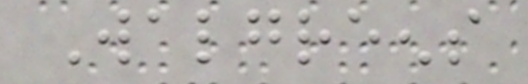Walgreens
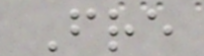Fre
